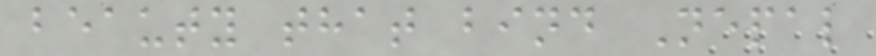beauty that bind Nepal
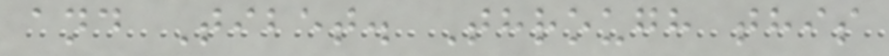and Tibet. Through this
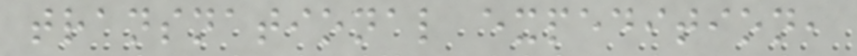transnational expedition,
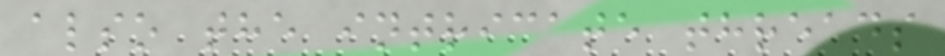also the intricate threads
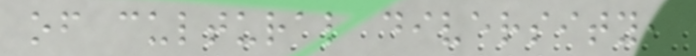of cultural diversity,
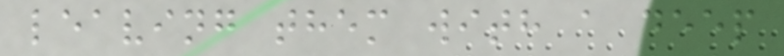leaving them with a deep
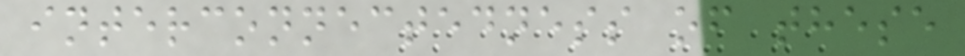interconnectedness of these
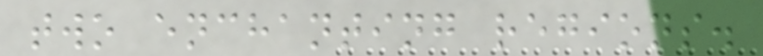two enchanting regions.
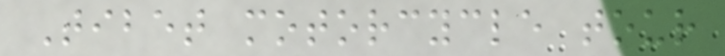Tibet motorcycle tour
